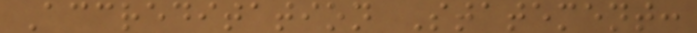Accreditation Statement:
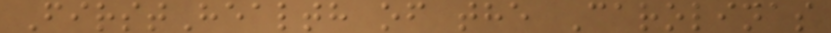FirstHealth of the Carolinas
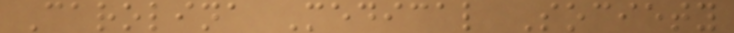Carolina Medical Society
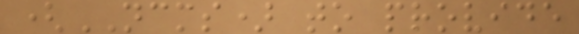(NCMS) to provide
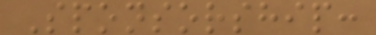Sponsorship:
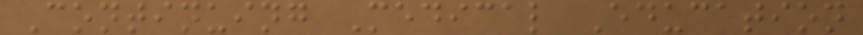Continuing Medical Education
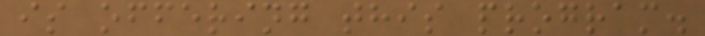is offering this program.
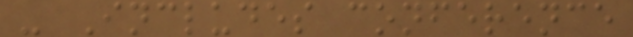- Includes conference
